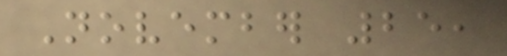November 25,
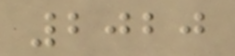2020
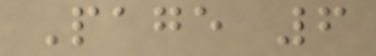Page 6
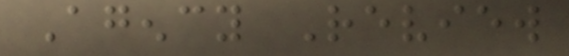Agency Review
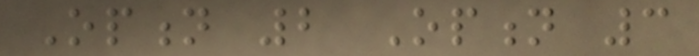Option 2 Option 3
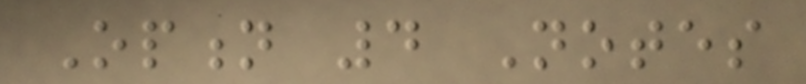Option 4 Notes
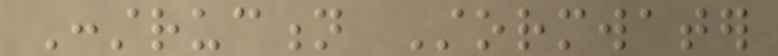Construction Stormwater
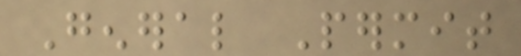General Permit
